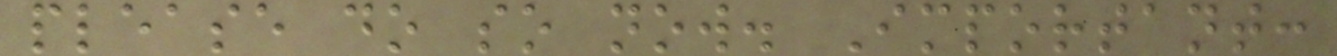please do so now. Important:
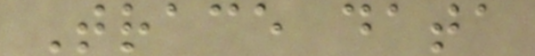Trace data
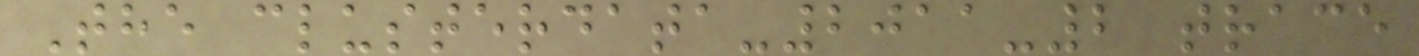The clusterdata-2011-2 trace
